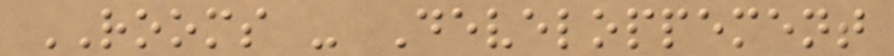ROOMS - Developpement
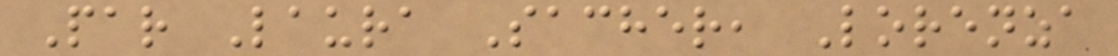Par Laura Sacher, Lorenza
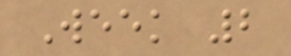Week 2
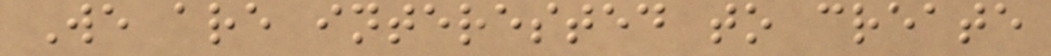We are interested to create
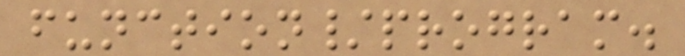function/program.
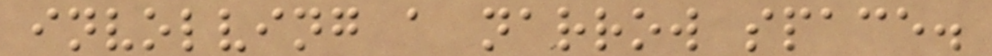involving a narrow space.
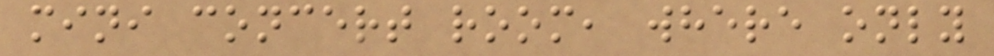mini concert room, where only
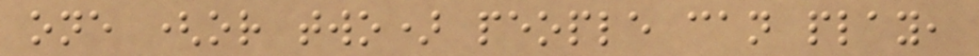one (or two) people can play,
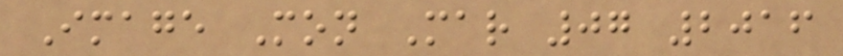Image Mon Mar 07 2016
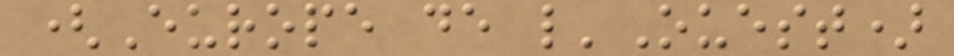(Europe de l'Ouest)
